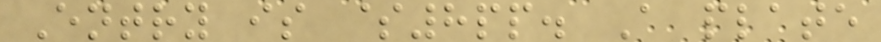Entry is $8pp. A plate
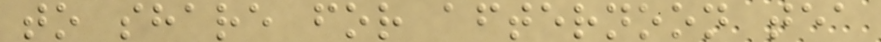to share for afternoon tea
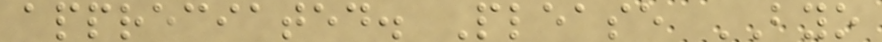appreciated. Please BYO
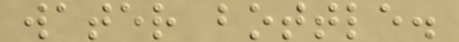water bottle.
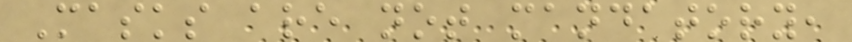Masks are not mandatory,
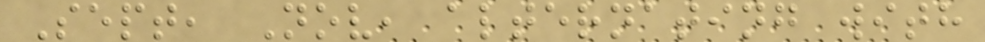Sept, Nov, alternating with
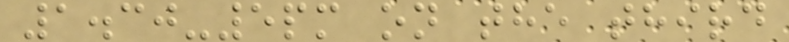1.30-5pm on the third
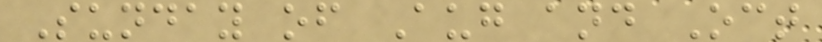Sunday of Aug and Oct
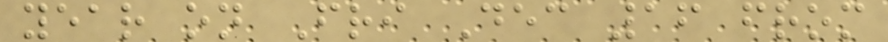year on Fri Dec 16 from
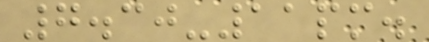7.30-11pm.
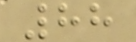88
